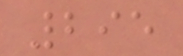295
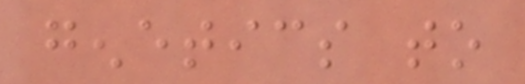genetics to
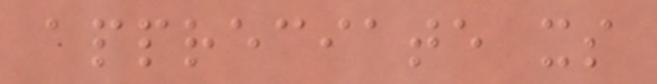appreciate its
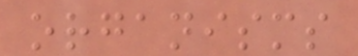organisms
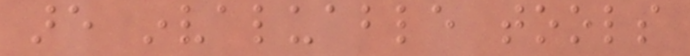are invaluable tools
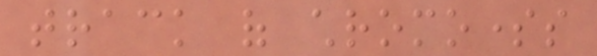track of chromosomes
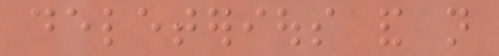deleterious and not
